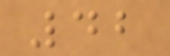42
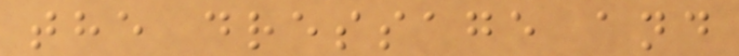the dressage and
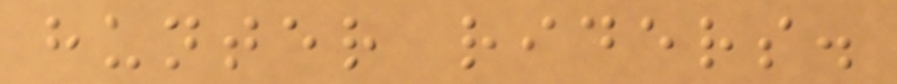hunter riders.
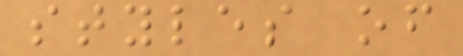styles of
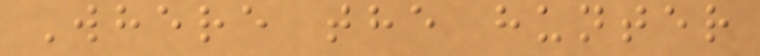Where the hunter
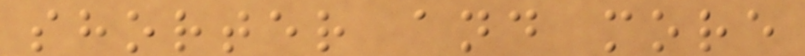shorter and more
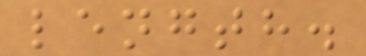length.
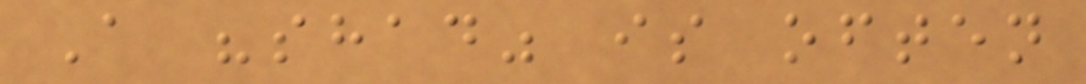A "shad" is often
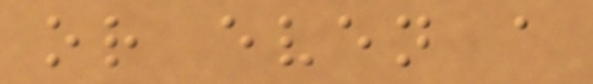or even a
